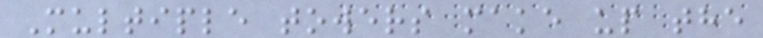Multiple towers make up the
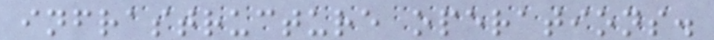infrastructure operations.
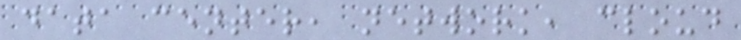data center, network, cloud
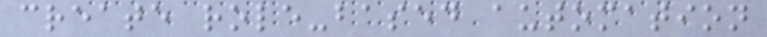create role-based automation
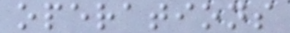operations
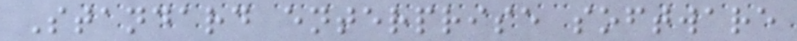Standard enterprise software
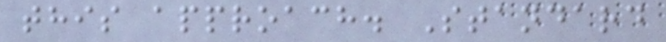this approach. Standard
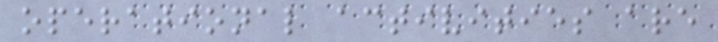operational activities are
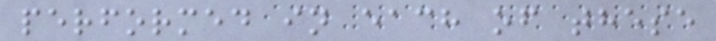performed in each of these
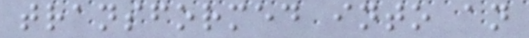transformed into an
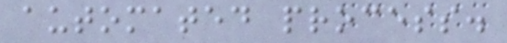automated process.
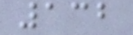132
